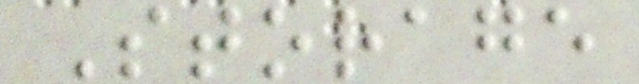Storage
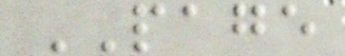PAGE
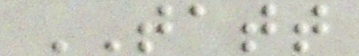TATT
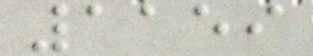1159
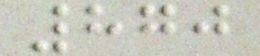870
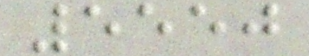5550
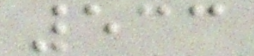533
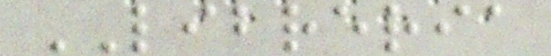LIBRERIA
